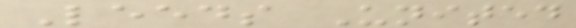Leeds United
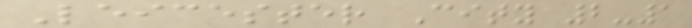Leicester City 2-1
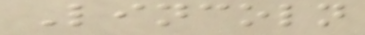Lincoln
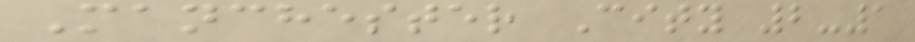Manchester City 2-1
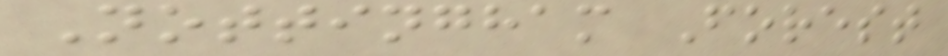Nottingham Forest
